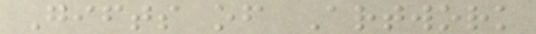Gifts of Artwork
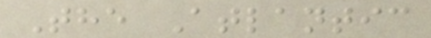The Atlantic
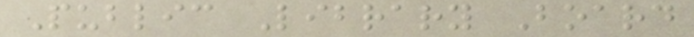Public Library Board
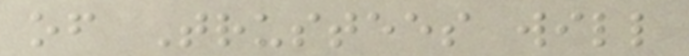of Trustees will
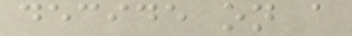decide on a
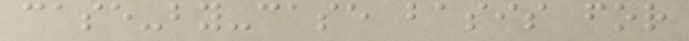case-by-case basis for
